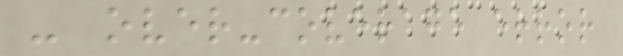- over-coverage error
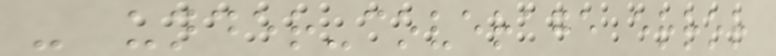- under-coverage error
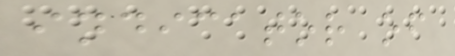indicator of
